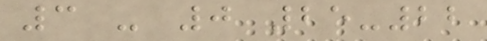3 - 0 25-22
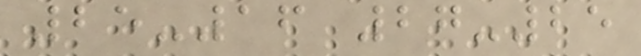25-16 27-25
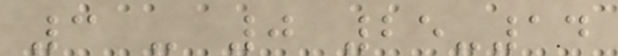3 - 0 25-14
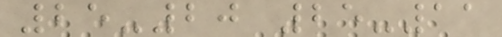25-20 25-11
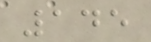145
